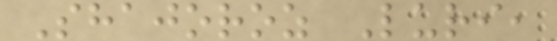Shajoroz Luri,
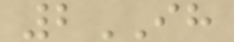2IH
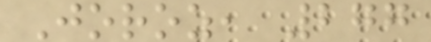Joroz, 277
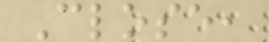Close,
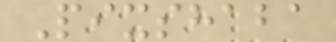Pixshaba
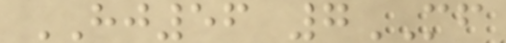HJ56 7MF
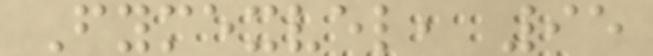Fymexvel, 95
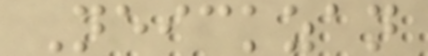Neickzan
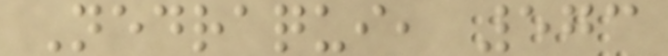Nedraqui, 573
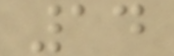14
